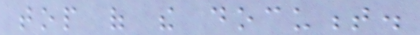top of the document.
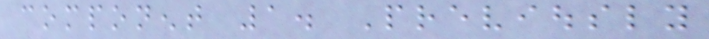component 1. Previously
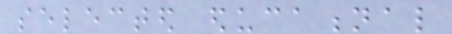selected educational
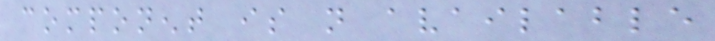component is not available
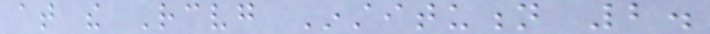at the Receiving Institution 2.
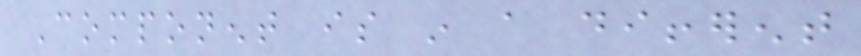Component is in a different
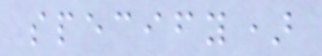specify)
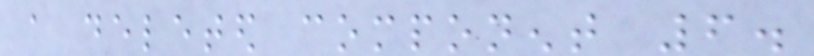a deleted component 6.
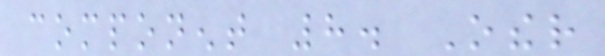component 8. Other
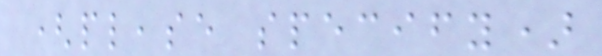(please specify)
